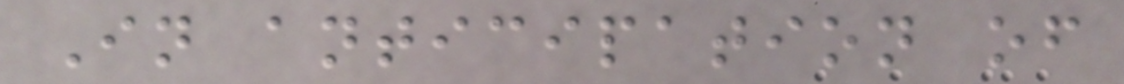In anticipation of
